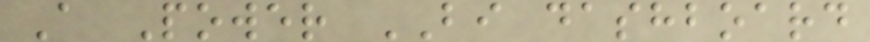A Power BI dashboard
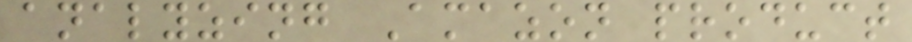analyzing Amazon product
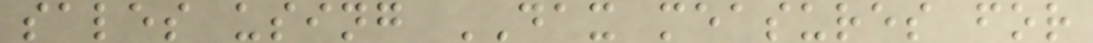sales using DAX measures for
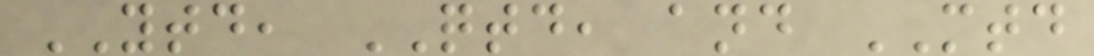YTD, QTD, and MTD
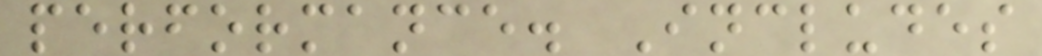performance. Includes
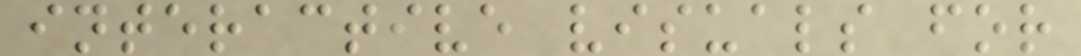interactive visuals for
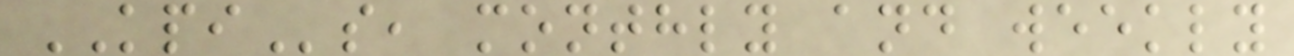KPIs, monthly and weekly
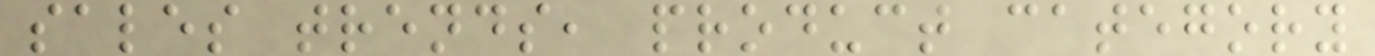sales trends, product category
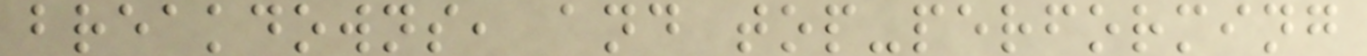breakdowns, and top-performing
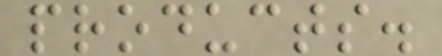products.
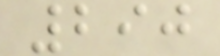290
